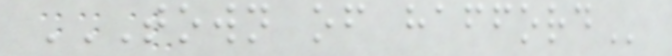TOWN OF HAFFORD
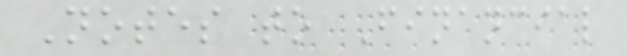Notes to Financial
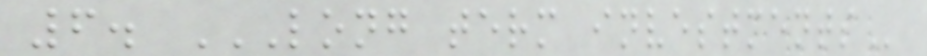6. LONG TERM INVESTMENTS
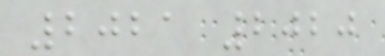2021 2020
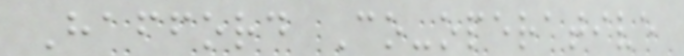Hafford Co-operative
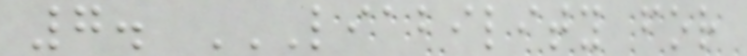7. LIABILITY FOR
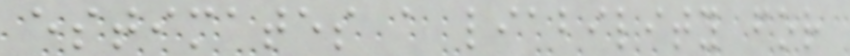estimates a liability for
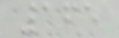165
